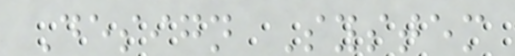Design System
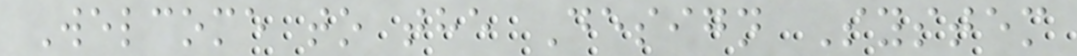Welcome to the Design System
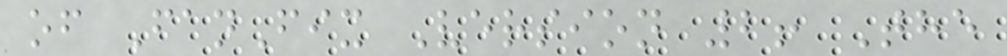of FanFix Version 2! The
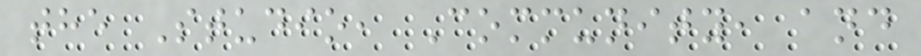the Studio, Community, and
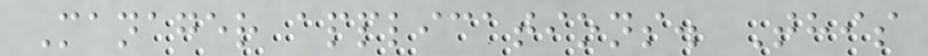Manager applications. This
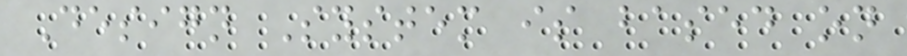Design System is based on
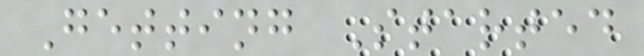Getting Started
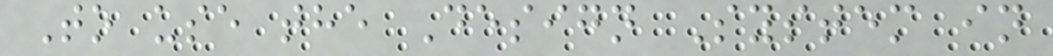To use the Design System in
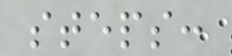steps:
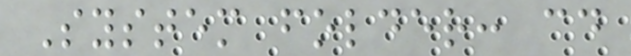System folder: cd
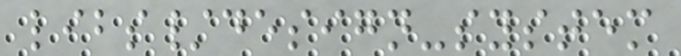libs/design-system
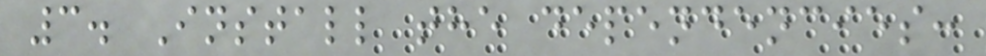3. Install the dependencies:
